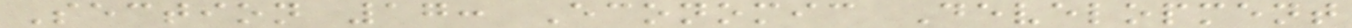Section 17: Economic Development
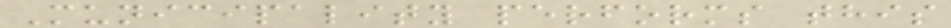Municipality performs this
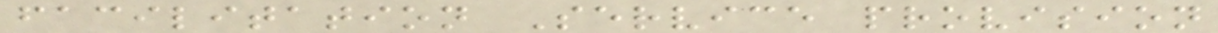facilitation Service provision
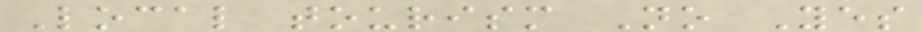Local tourism No Yes
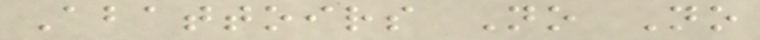Abattoirs No No
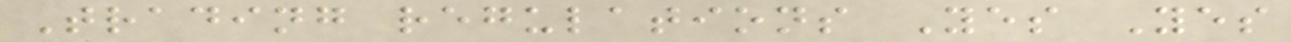Trading regulations Yes Yes
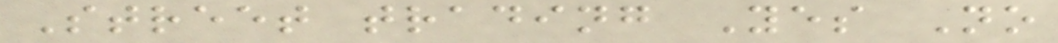Street trading Yes No
